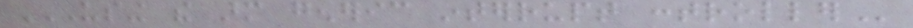USING THE ARM GENERIC INTERRUPT CONTROLLER
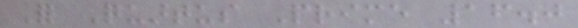For Quartus Prime 16.0
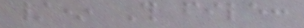/* This file:
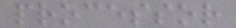processor
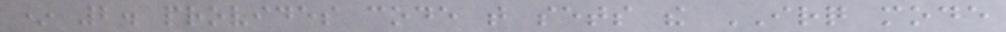* 2. provides code that sets the IRQ mode
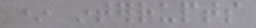* interrupts
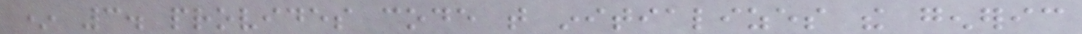* 3. provides code that initializes the generic
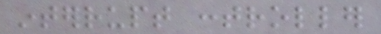interrupt controller
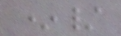*/
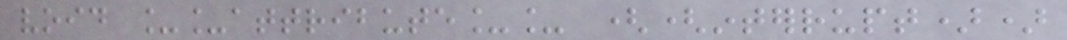void __attribute__ ((interrupt))
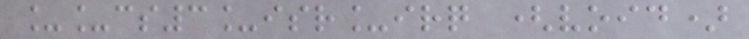__cs3_isr_irq (void)
